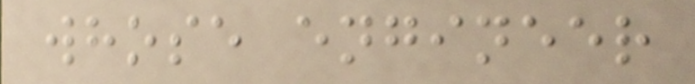whose engineer
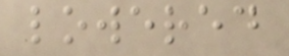lowered
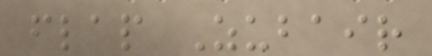flap Zubair
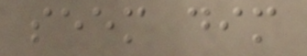seem dim
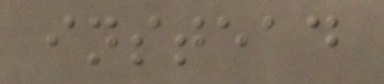instead
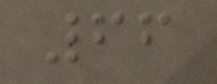66
